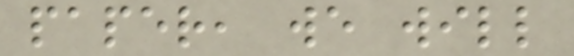paper, we will
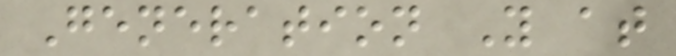Generation Y at
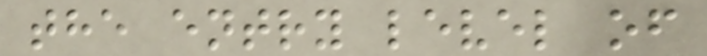the entry level of
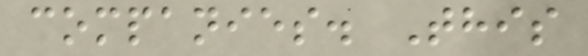companies. This
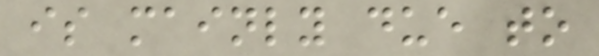is mainly due to
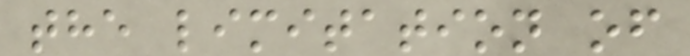the limitation of
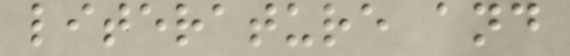literature and
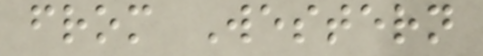from Western
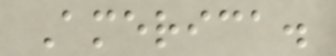America.
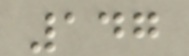147
